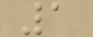1
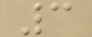3
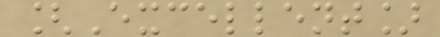[Excellent]
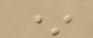*
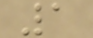1
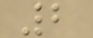2
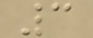3
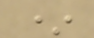*
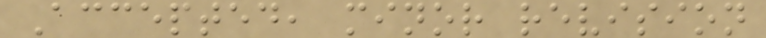Accepted, minor revision
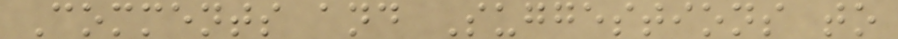Comments and Suggestions to
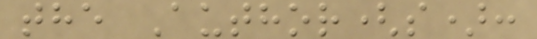the Author(s):
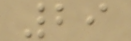29
